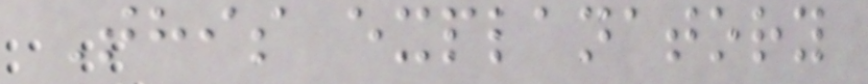This explanatory
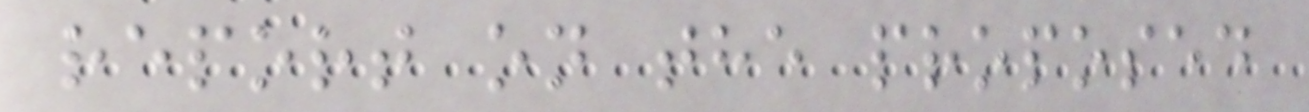report on the proposed
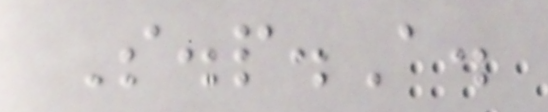S.p.A.
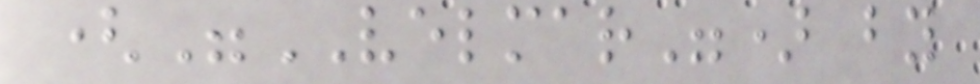("VELMAR") by
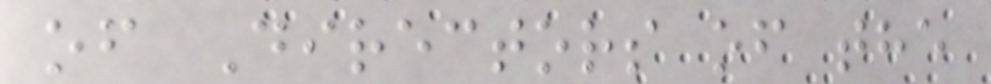of Directors of the
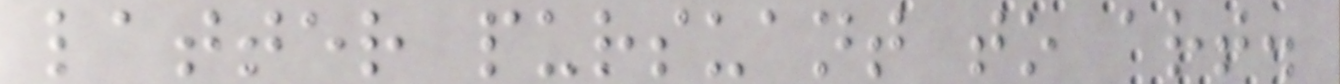latter pursuant to art.
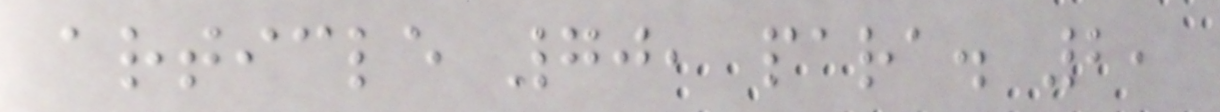article 70, para. 2,
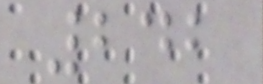242
